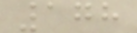178
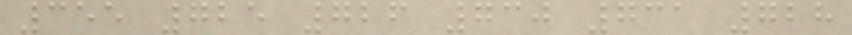355 725 726 730 731 728
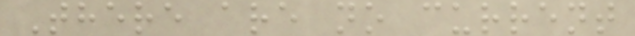There are no current
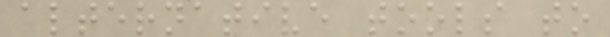alternative tools to
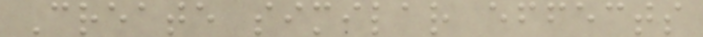Create similar effects
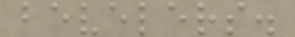bevelers.
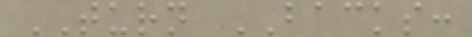TURN BACKS:
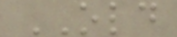OLD
